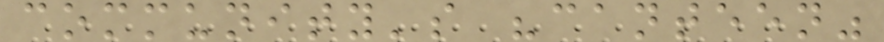community's "canteen"
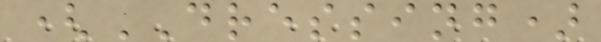(DRESSING)
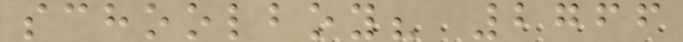schoolboy? 2766
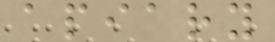apiary
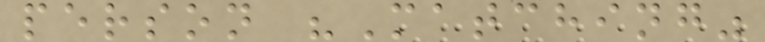person "Matching"
